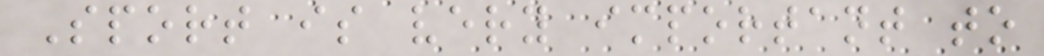Sport is very important to
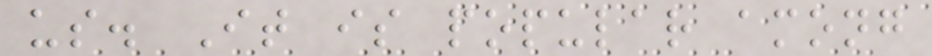us. It is popular among
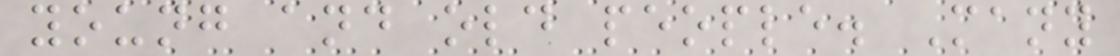young and old people. Many
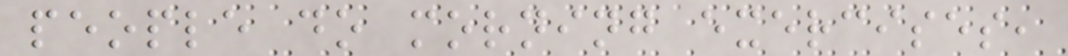people do morning exercises,
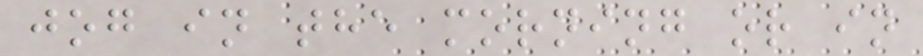jog in the morning or in
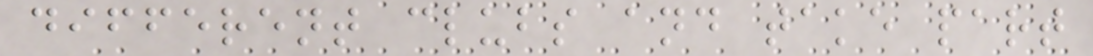different clubs and take part
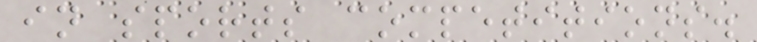in sports competitions.
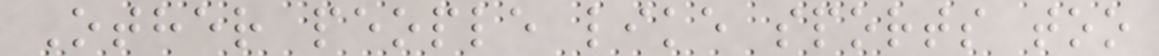Other people like sports too
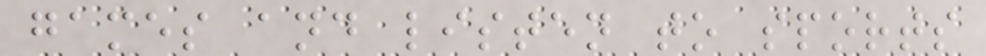games and listen to sports
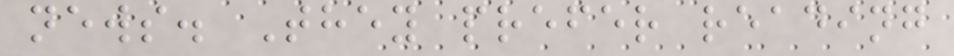news. They prefer reading
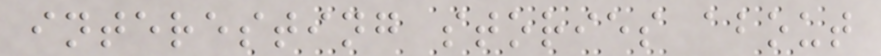interesting stories about
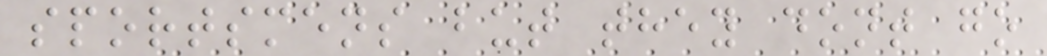sportsmens but they dont go
